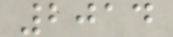2014
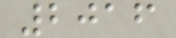2016
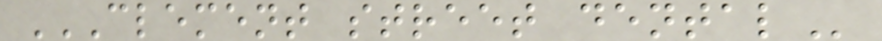CLEMENT STREET DENTAL
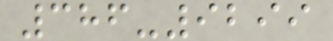386-9299
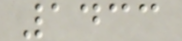1433
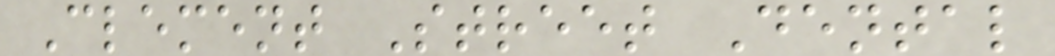Clement Street Dental
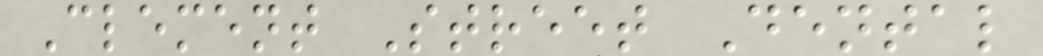Clement Street Dental
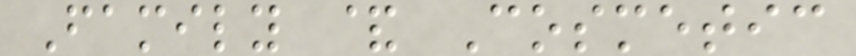Family & Cosmetic
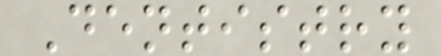Dentistry
